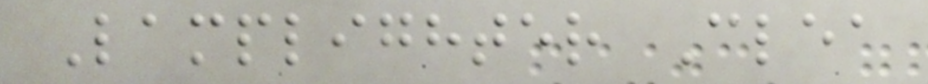Lamplighter Clea
